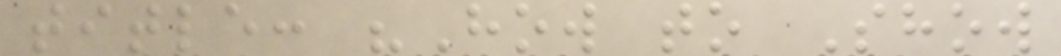title: "How to Show
